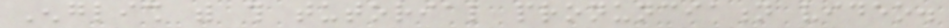English with this tutorial pronunciation video.
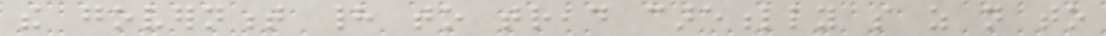the government had to tread carefully so as not to
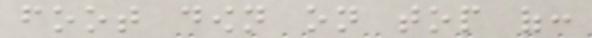foot down on top of:
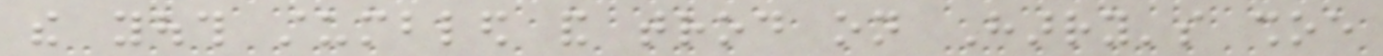the youth stumbled and trod on Harry's shoe
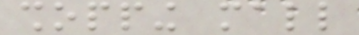shopping mall
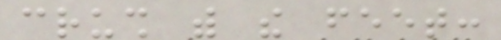crush with the feet:
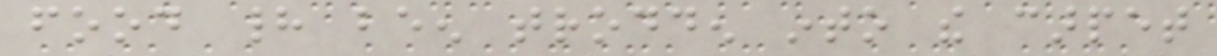food had been trodden into the carpet
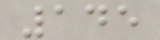145
